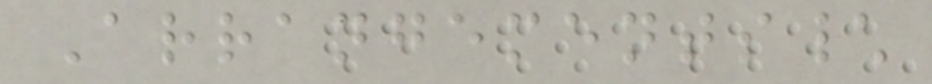Arrangements\
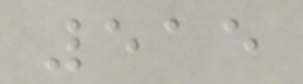515
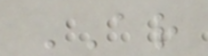AR
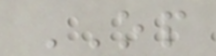OP
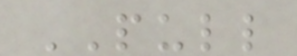PULL
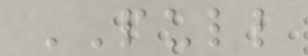PULL
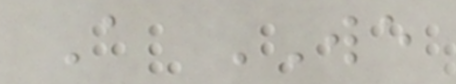A WE
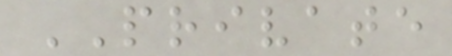PRIVATE
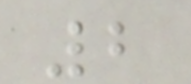2
